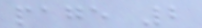page 2
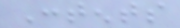Contents
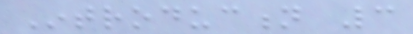Introduction 3
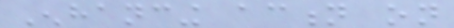Enhancing action on
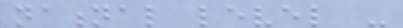national level -
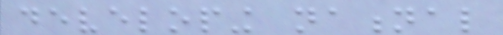developing national
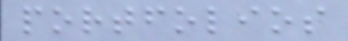portfolios
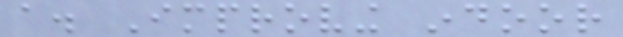a. Improving indoor
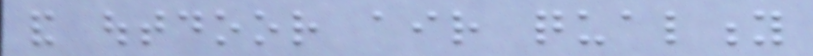and outdoor air quality
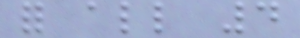for all 4
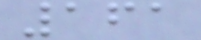161
